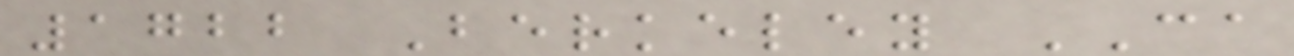1722 Berkeley CA
